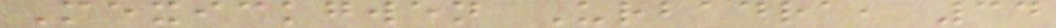Mexickgwen Urbadra, 34
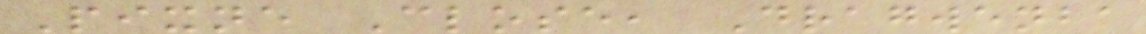Pixne Close, Dragwenba
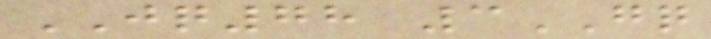JQ78 3GQ
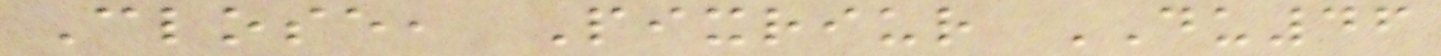Close, Pixriur DU46
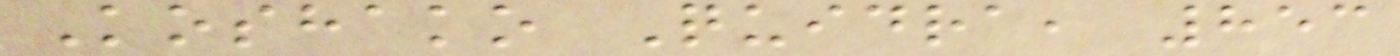Koshako Quidra, 853
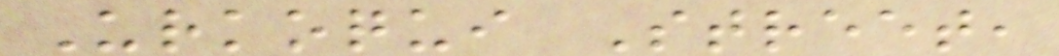Urkoqui Street,
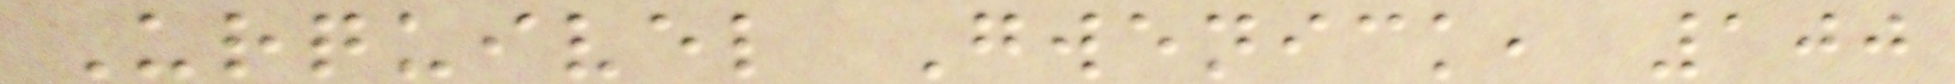Urquivel Gwenick, 100
